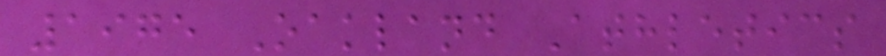1975 Oakland Athletics
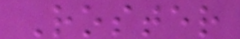Roster
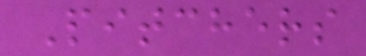Pitchers
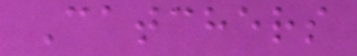Catchers
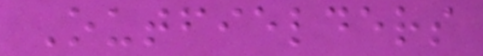Outfielders
